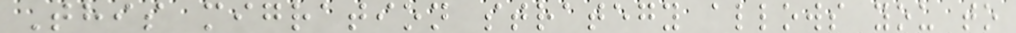This migration strategy allows you to
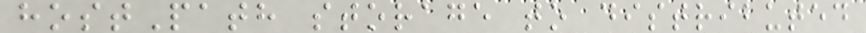hostPath storage to distributed
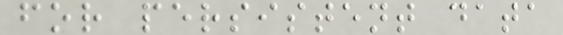for persistent data
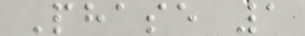Phase 1
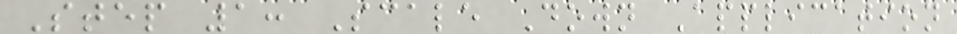Step 1: Scale Down Application
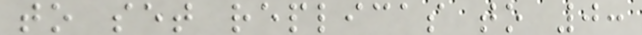to set replicas to 0:
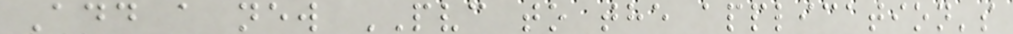Add a new PVC to the application's
